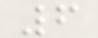6
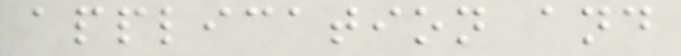application and
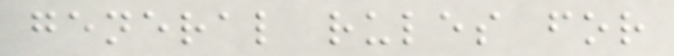general rules for
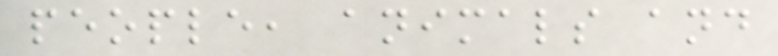people, animals and
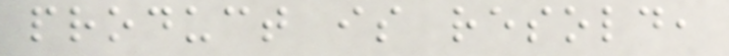product is resold,
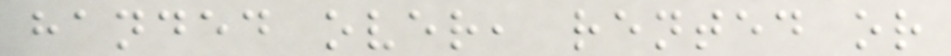handed over, rented or
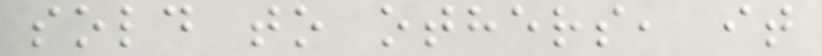sold to others, it
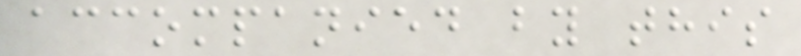accompanied by this
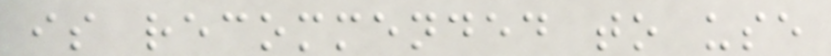is recommended to use
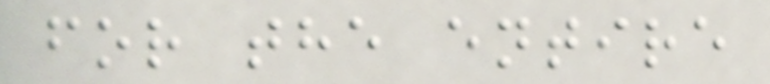for the entire
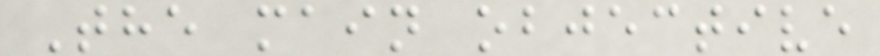The main objective
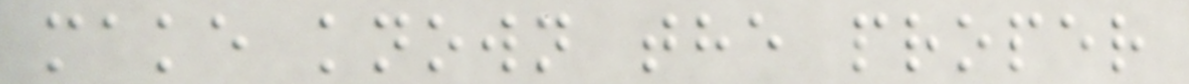make known the proper
